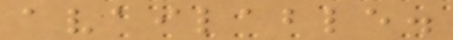available.
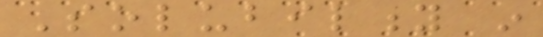Solubility in
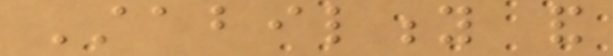Stability and
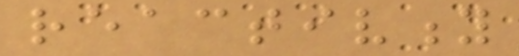reactivity
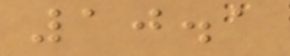10.1
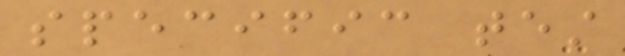specific test
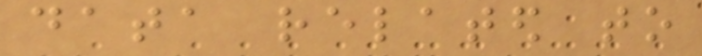data related to
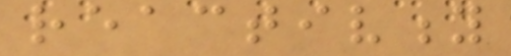reactivity
